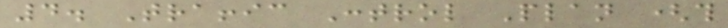4. Traffic Control Plan (this
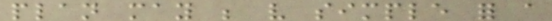plan may be very simple for a
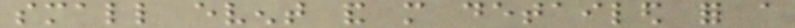small event and more detailed for a
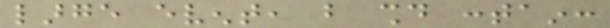large event, but should contain:
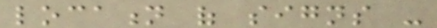location of signs -
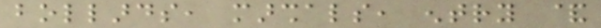bollards, marshals, entry &
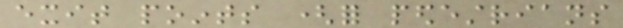exit points (for pedestrians
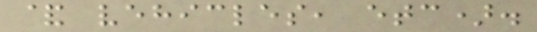& vehicles, etc).
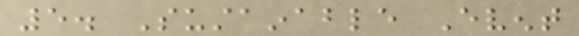5. Sustainable Event
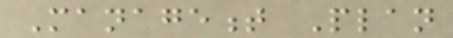Management Plan
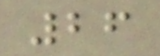26
